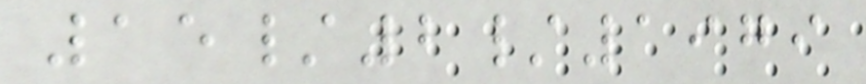15/2/1979
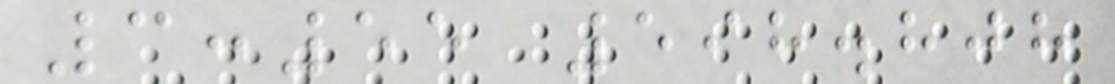3:55 598.808
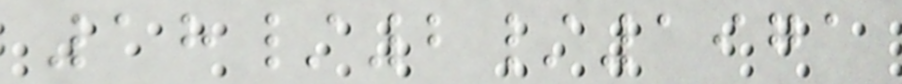18/2/1971
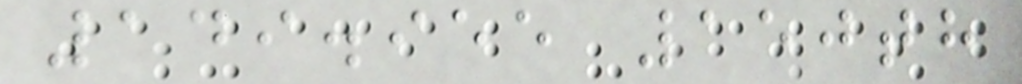149.955 150th
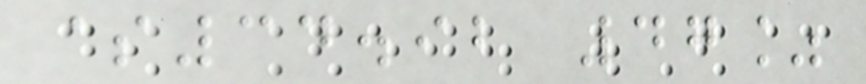$34.92 47%
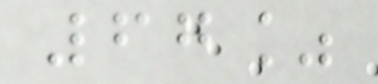67%
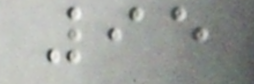95
